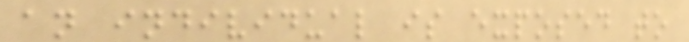an individual is exposed to
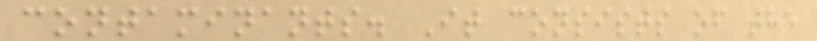contaminants. It consists of the
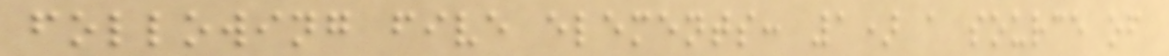following five elements: 1) a source of
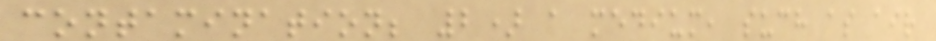contamination; 2) a medium, such as air
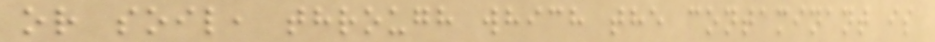or soil, through which the contaminant is
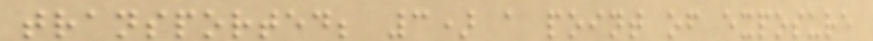transported; 3) a point of exposure
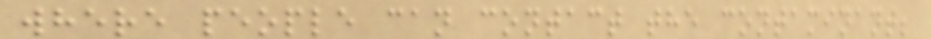where people can contact the contaminant;
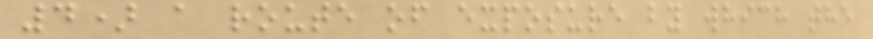4) a route of exposure by which the
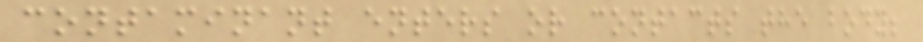contaminant enters or contacts the body;
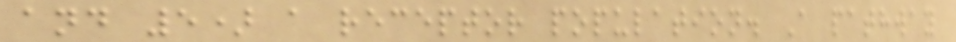and 5) a receptor population. A pathway
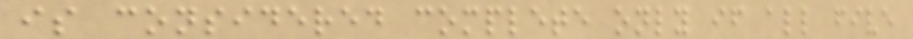is considered complete only if all five
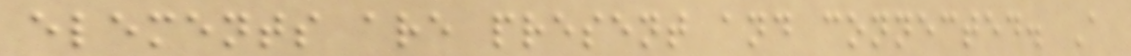elements are present and connected. A
